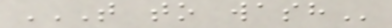T TO WASH
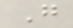G
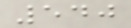540
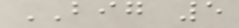BIG 5
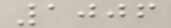1006
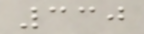330
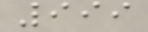999
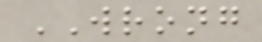WRONG
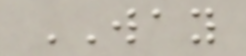WAY
